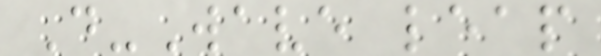D-Wave leap
